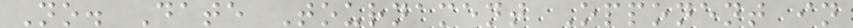No. Date Tournament Opponent in
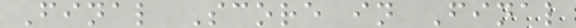Final Score in Final
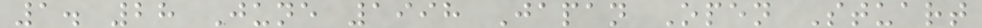1. 28 June 1998 Japan Open Stuart
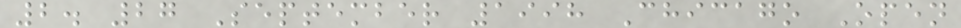2. 27 September 1998 Chicago Open
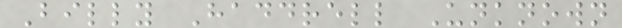Billy Haddrell Unknown
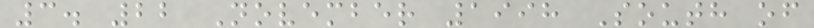3. 22 November 1998 South of
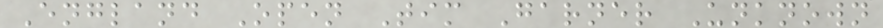England Open Tim Garner Unknown
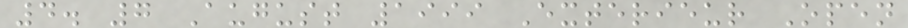4. 7 August 1999 Exterieur Open
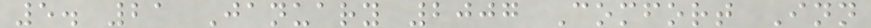5. 21 January 2007 Comfort Inn
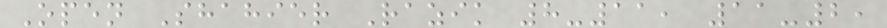Open Shahier Razik 8-11, 11-2,
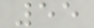55
